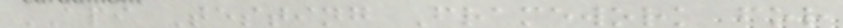API Testing Framework for
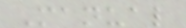Manual
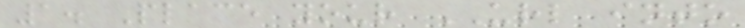1. Place your URL into
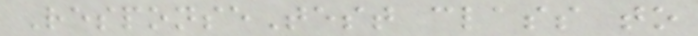ResponseTest class to
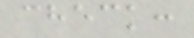check:
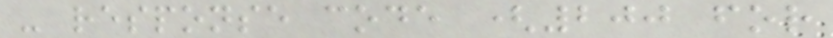- response code (200 for
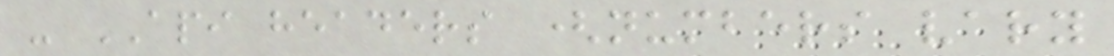- API headers (numbers vary
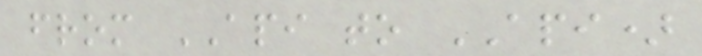from API to API)
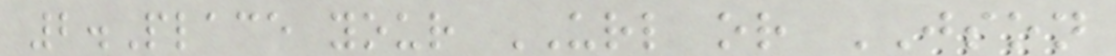2.Place your URL or JSON
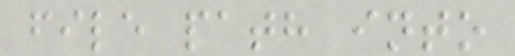file path into
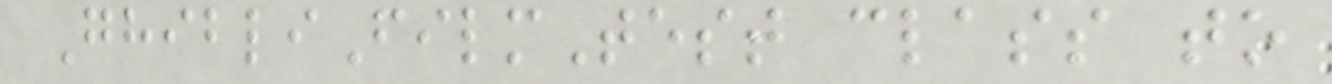GhibliFilmTest class to
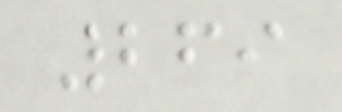269
